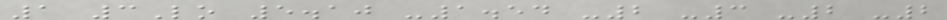1 3Lo 5.10 -1.54 -2 -3 -2 -2
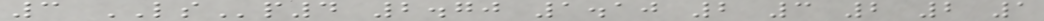3 LSp4 2.70 1.10 2 3 2 2 1
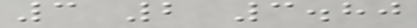3 2 3.80
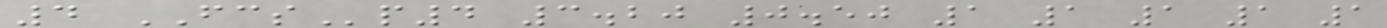4 FCSp4 3.20 0.50 1 1 1 1 1
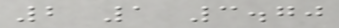2 1 3.70
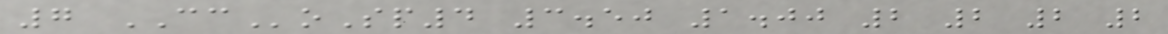7 CCoSp4 3.50 1.00 2 2 2 2
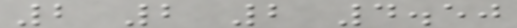2 2 2 4.50
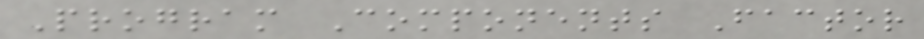Program Components Factor
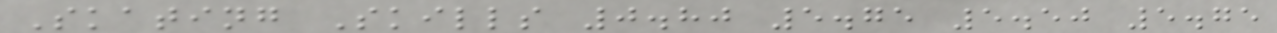Skating Skills 0.80 5.75 5.50 5.75
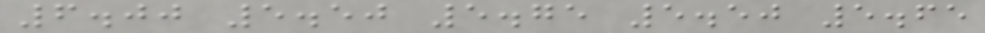6.00 5.50 5.75 5.50 5.65
